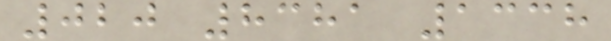020 8381 1338
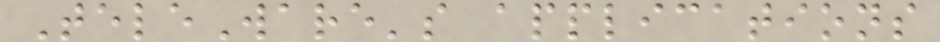TeleWare's applications
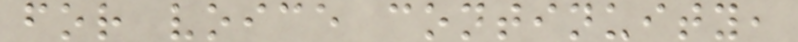for voice continuity,
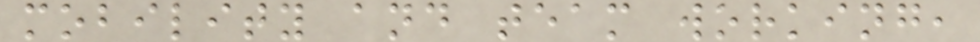mobility and team working,
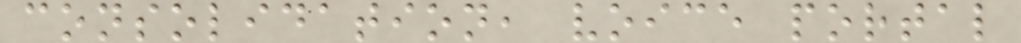consolidation, voice portal
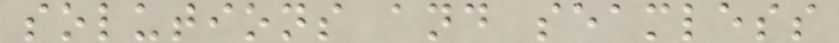solutions and seamless
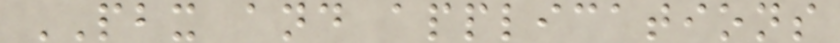PBX and applications
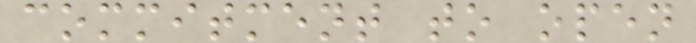commitment to open
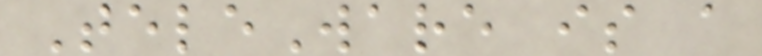TeleWare is a
